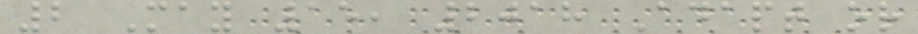2 May 15, 2018 Adapt or
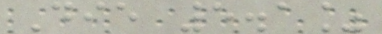Die 5.1%
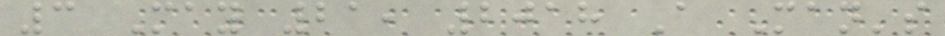3 May 21, 2018 A Man's
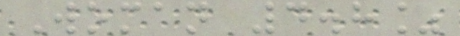Woman 4.8%
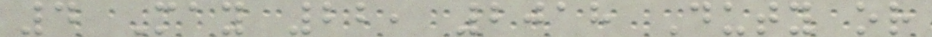4 May 22, 2018 Duty or
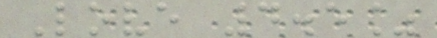Love 4.5%
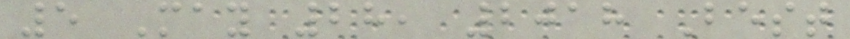5 May 28, 2018 Best
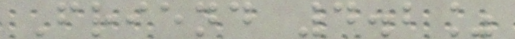Friend 4.2%
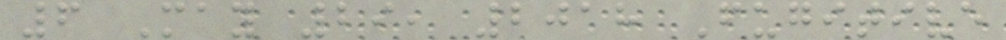6 May 29, 2018 Fugitive
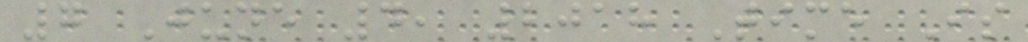7 June 4, 2018 Time Is
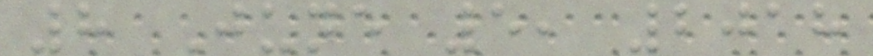8 June 5, 2018
